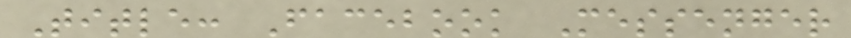Title: Facebook Messenger
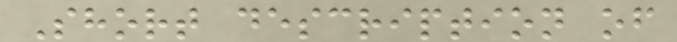Short description of
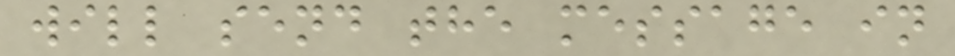will send the message in
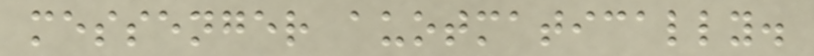messenger auotmatically.
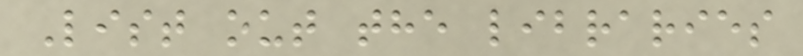List out the libraries
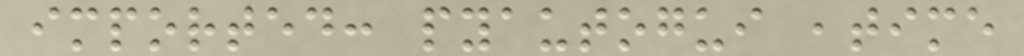imported: pyautogui ,time
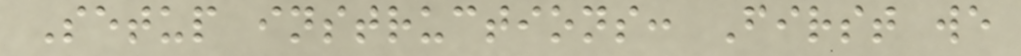Setup instructions: First we
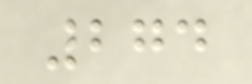274
